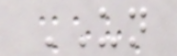UN
